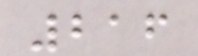216
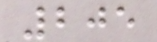205
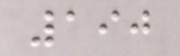190
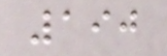190
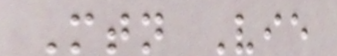Mtn Vie
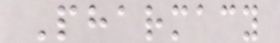Pharmacy
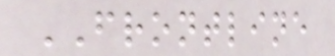FRONTLINE
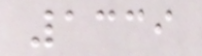1339
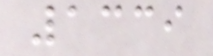1339
